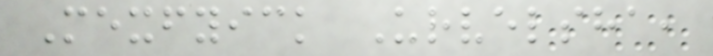Mexfyick Urvelsha,
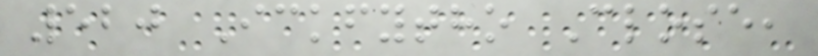520 Ickfytho Close,
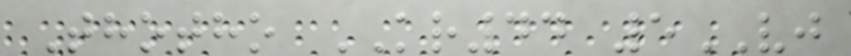Thotho KR44 5VJ
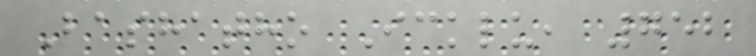Bashatho Icklu, 752
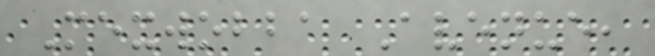Mexwobba Avenue,
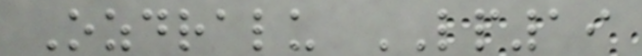Ozdralu LP19
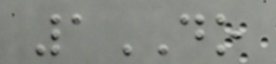1DO
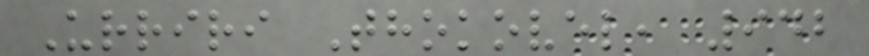Urriri Thokovel, 942
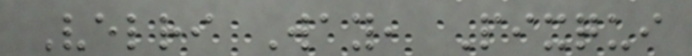Velri Way, Pixqui
